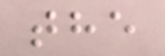the
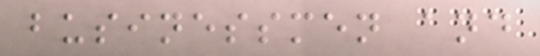businessmen and
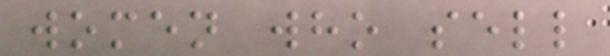women who sell
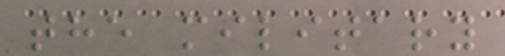the military
